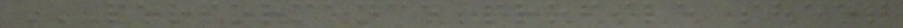PERFORMANCE PROFILE SHEET
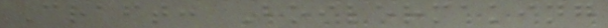Craft: Boilermaking
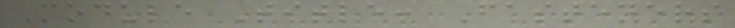Module Title: Fasteners
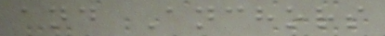and Anchors
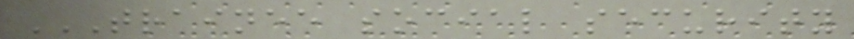TRAINEE SOCIAL SECURITY
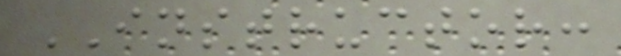INSTRUCTOR:
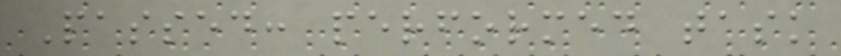Passed: performed task
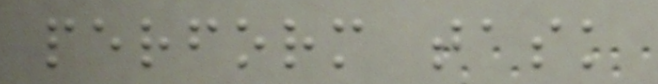perform task
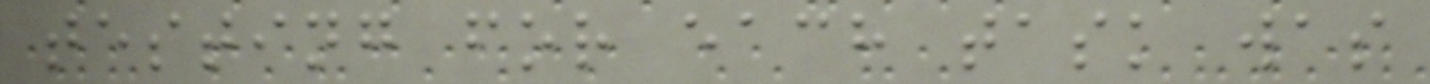testing for each task was
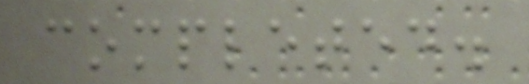completed.
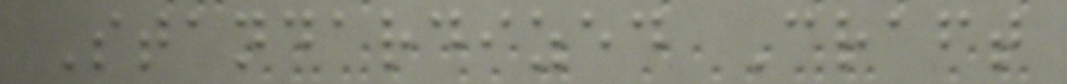Standardized Craft
